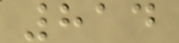814
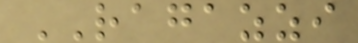RAGAZZI
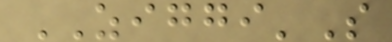ZIGGI'S
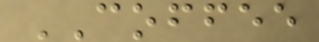COFFEE
